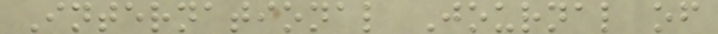International Journal of
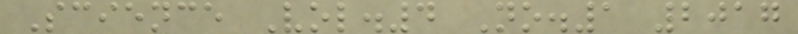Science Vol.4 No.1 2017
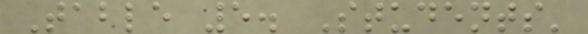Table 5. Students'
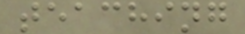teaching
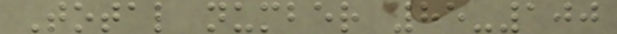Total number 85-100
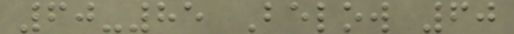60-85 Below 60
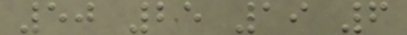50 25 19 6
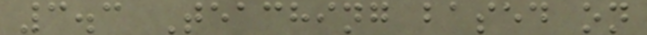3.3 Teaching based on
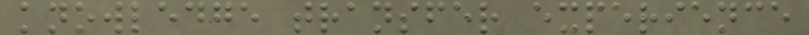knowledge transfer experience
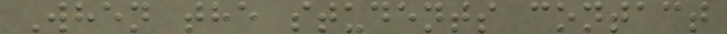When the students contact
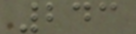243
